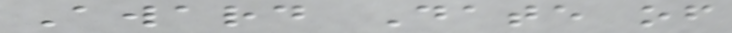Award Date of
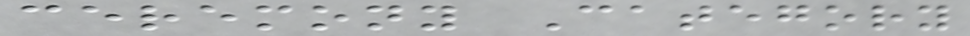ceremony Category
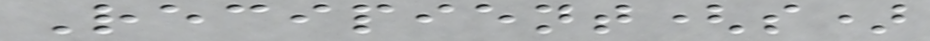Recipient(s)
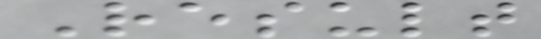Result
